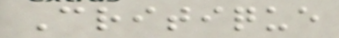Critique
